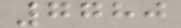7780
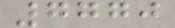7770
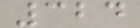324
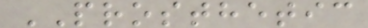PROSTHETIC
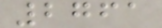2761
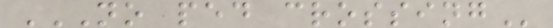NO PED CROSSING
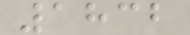1832
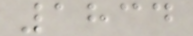1834
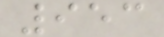953
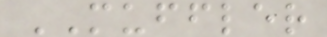MUFFLER
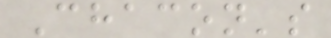Chacon's
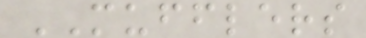MUFFLERS
